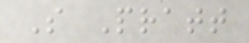S Pratt
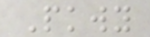Pkwy
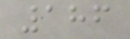186
